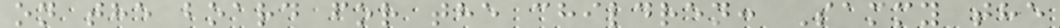on the board for the children: Sammy the
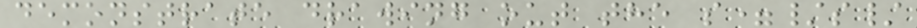demonstrate drawing out the s=/s/
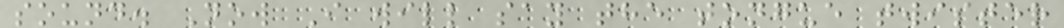sound. Now I will say the tongue twister
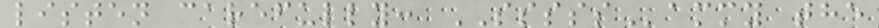listen carefully: SSSSSammy the
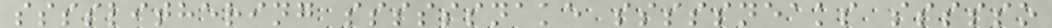sssslithering ssssssnake sssssneaks ssssso
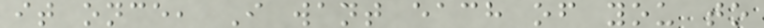it once, I want each of you to
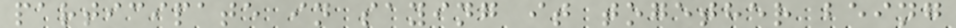participate in saying it together being
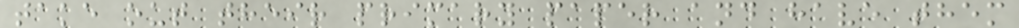take out their primary paper and have them
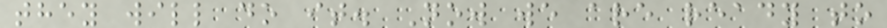they will do it. Now we are ready to
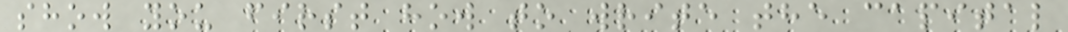show you first how to write the capital
